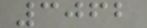3062
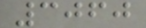3060
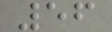56
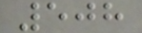508
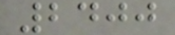2400
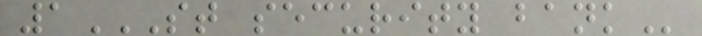1ST SECURITY BANK
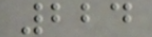224
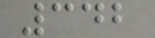342
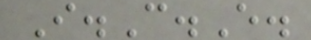I.C.E.
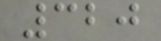320
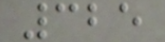325
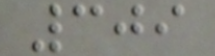309
